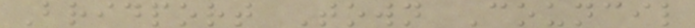Bridport Town Council
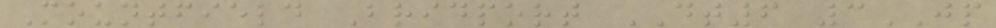Mountfield Bridport DT6 3JP
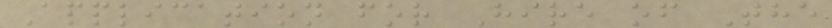Application for Hire of The
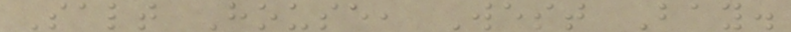Salt House, West Bay.
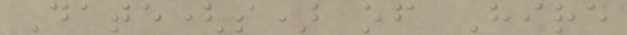Date(s) of Hire
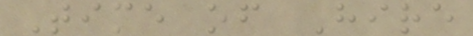Time of Hire
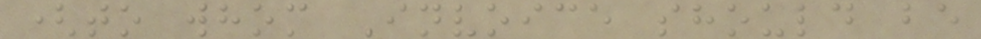(to whom Invoice should be
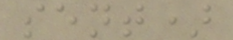sent)
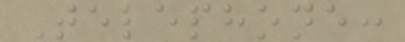Telephone:
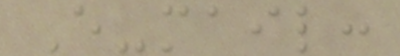E-mail:
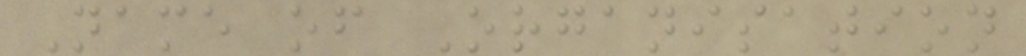Name of Organisation
